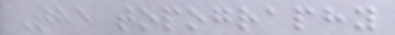The topography
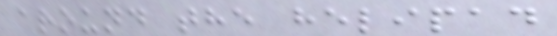around the helipad
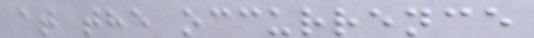at the occurrence
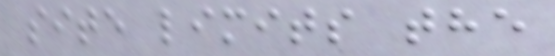site limits the
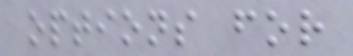options for
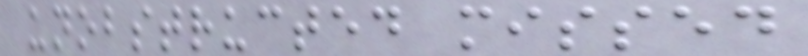unobstructed missed
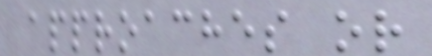approaches or
